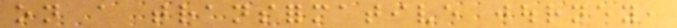on a transformative journey,
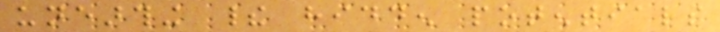unearthing their hidden potentials
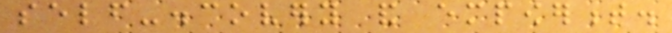self-discovery and empowerment.
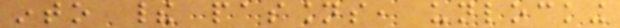into their passions, unlocking
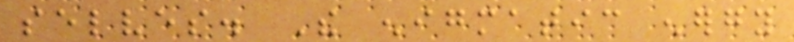selves. The enigmatic energy
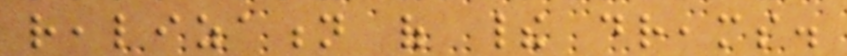realization of their dreams.
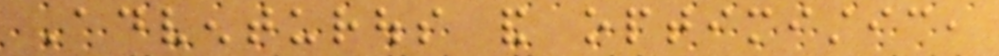Adventurous and optimistic,
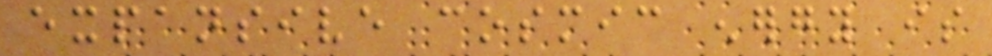expansive cosmic energy is
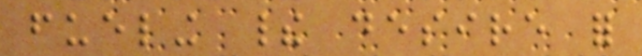fueling their desire for
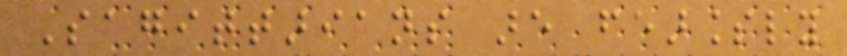Sagittarians are fearlessly
